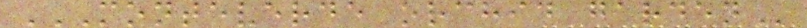MONTEVERDE ORCHID GARDEN
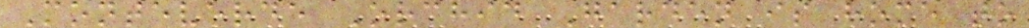Monteverde Orchid Garden is home to
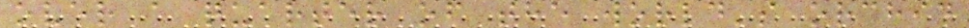over a quarter of the world's orchid
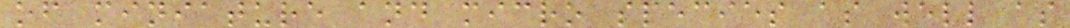of miniature and micro species as well as
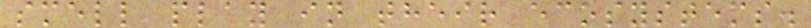smell play in their ecosystems.
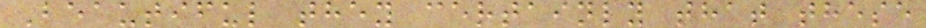Beautiful they certainly that these
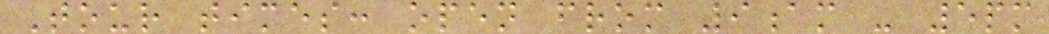Tour times: open from 9am - 5pm
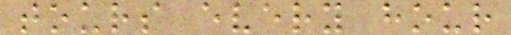tours every hour
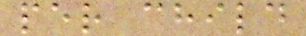per child
